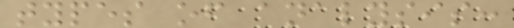types of analysis:
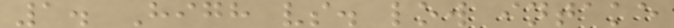1. High vs. low intake
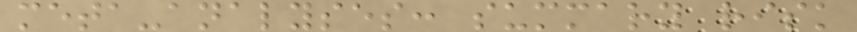meta-analyses: summary risk
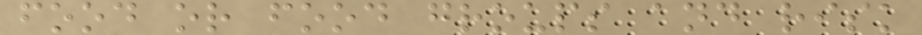food or food groups and risk
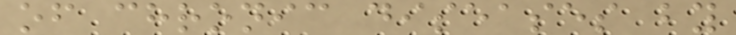of chronic diseases by
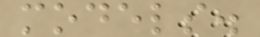models.
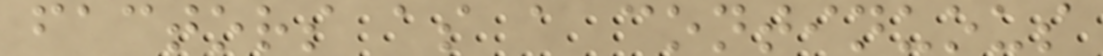factors as a continuous
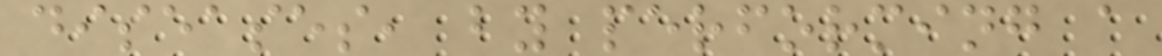diseases, by performing a
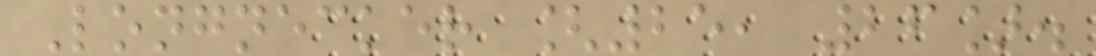Longnecker [25, 26].
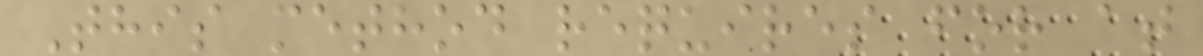This method requires for at
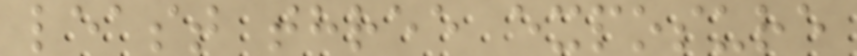least three exposure
